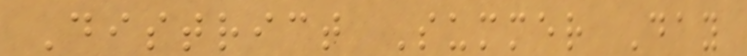District Summer Day
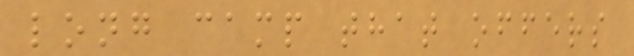long camp that offers
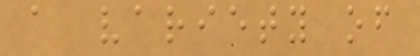a variety of
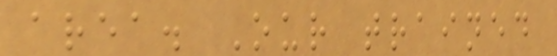area. Our trained
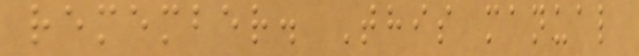remember. This manual
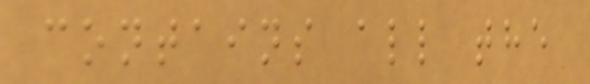contains all the
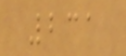231
